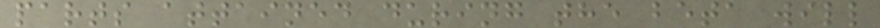parts attained during the beta will
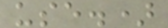use.)
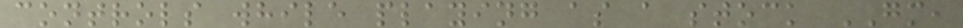controls while playing as a stock GM,
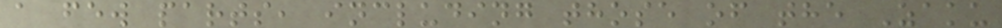a few parts, including those of the Zaku
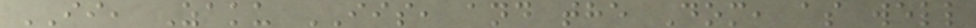II, Zaku IIS, and the Dom, as well
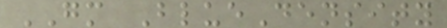GM BlueDensity
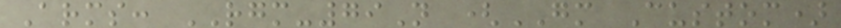Arms: RGM-79N (GM Custom)
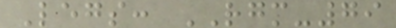Legs: RGM-79
